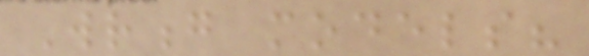Wrong models?
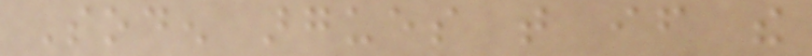Soden argues that if the
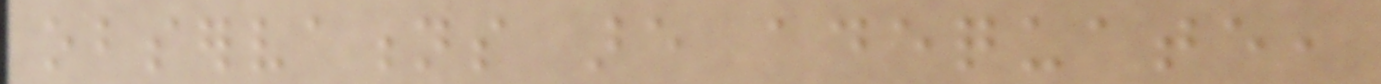observations are adequate,
